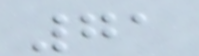71
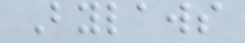Bylaws
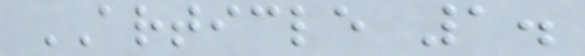ARTICLE 1.
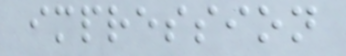impression
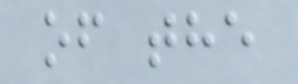of the
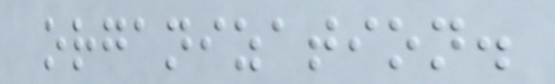organization.
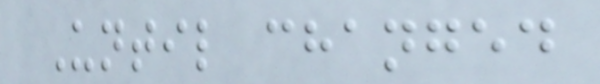Until changed
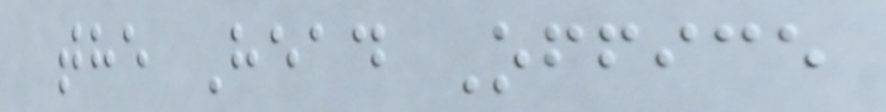the Head Office
